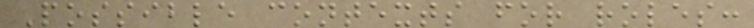Possible contexts for roles:
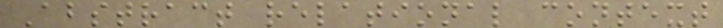Abstract relational context
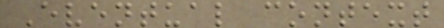Eventual context
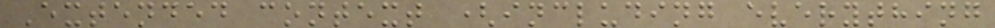Extended context (including everything
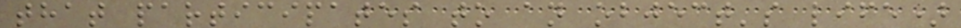that participates to an object's life)
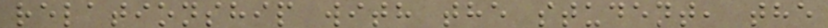relationship with the student, the
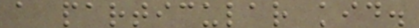a particular kid.
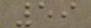59
